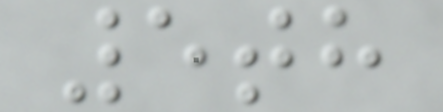5th
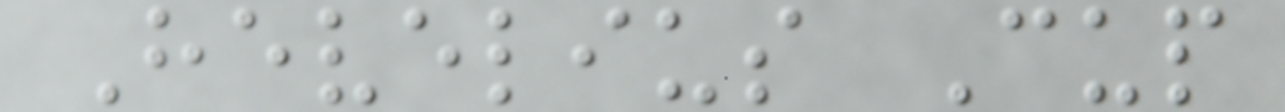Hevelius Cup
